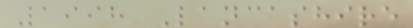1998 Lancashire
